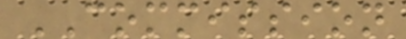COMMISSION
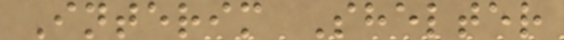Interim Shelter
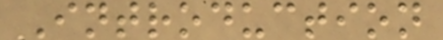Introduction
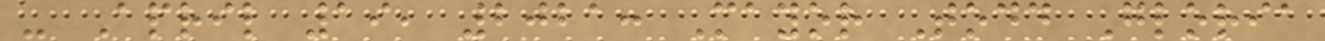- April 19, 2021: Mayor Todd Gloria
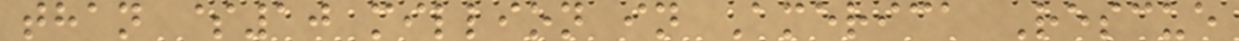than $10 million in America Rescue
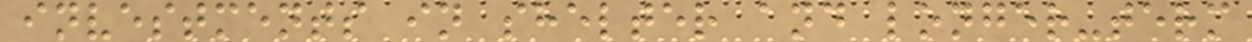investments in shelter and longer-term
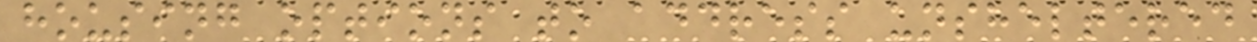housing options to address unsheltered
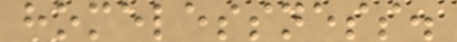homelessness.
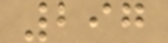297
